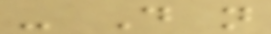- Do not
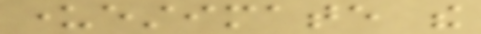underestimate the
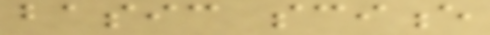basic science
